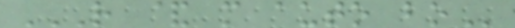R & M AUTO BO
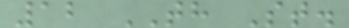12 TH St.
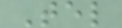Tel
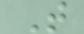T
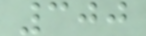300
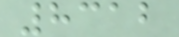8312
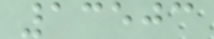13503
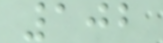102
